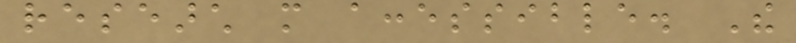research more accessible. The
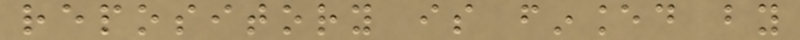repository is financed by
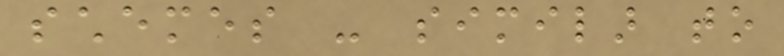schemes - similar to
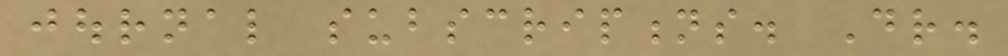journal subscriptions. Dr.
